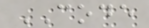CODE
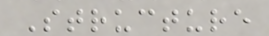Structure
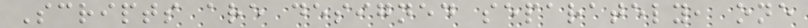Scripts are designed separately, one
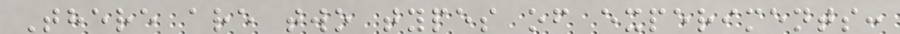There are two types of experiments:
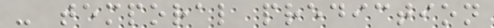- temporal prediction
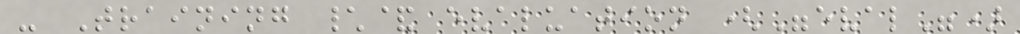- Training \& evaluation ("eval")
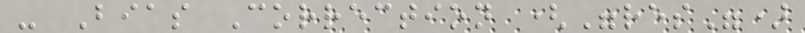- Bias Correction ("res")
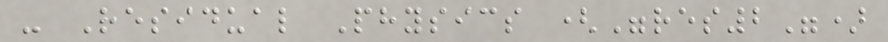- Residual Physics ("res2")
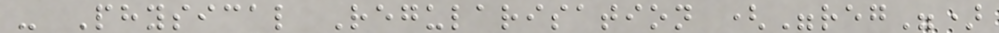- Physical Regularisation ("reg")
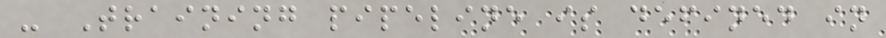- Training pipeline is defined in
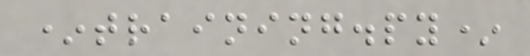*training.py*
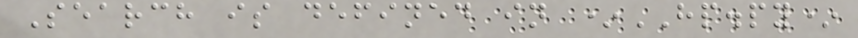Search is defined in *HP.py*
